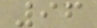96
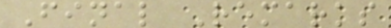Final Remarks
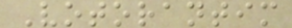Votorantim
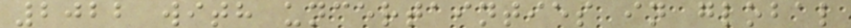2022 with uncertainties in global
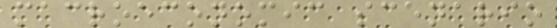macroeconomic scenario
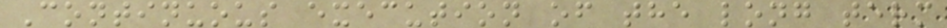Continuous execution of the long term
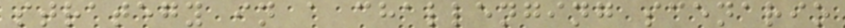strategy in a challenging scenario
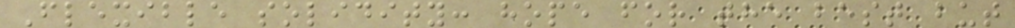Flexible solidity: hope for the best but
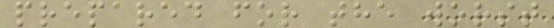prepared for the worst
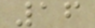16
